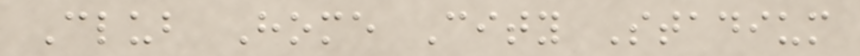Club Home City Stadium
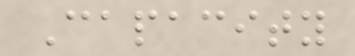Capacity
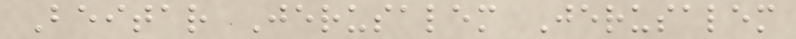Beitar Jerusalem Jerusalem
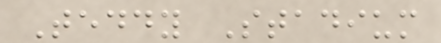Teddy Stadium
